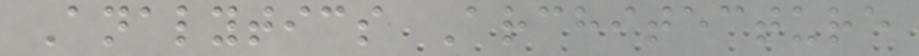Analytics Architecture
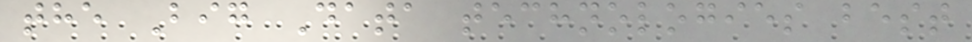the Big Data technologies best
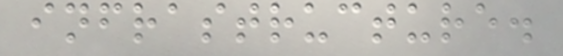infrastructure.
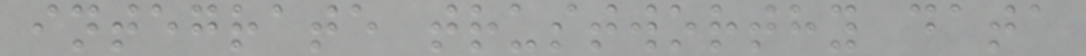integrate trustworthy data
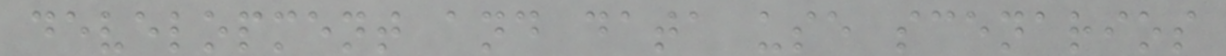development and data use scenarios
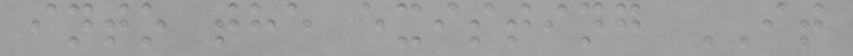into the existing IT
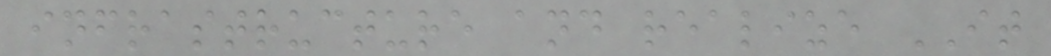infrastructure and realize IT
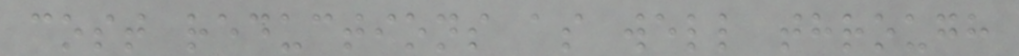cost reductions as well through
